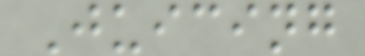Juicing
